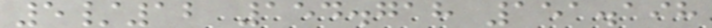5/12 154.718 151.198
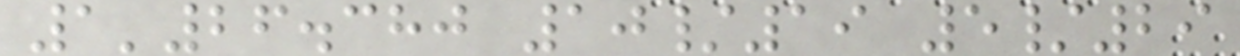1'26.380 10/19 5/29
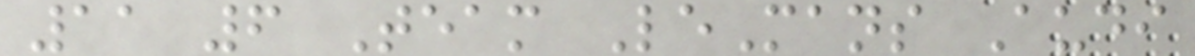11 6 Team LeMans Audi
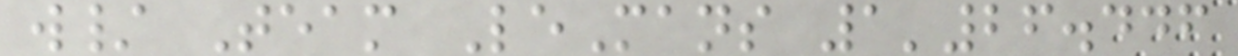w/ Team LeMans 1'26.446
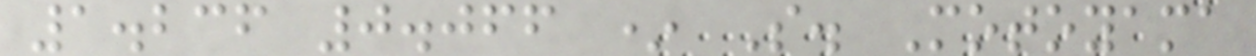1.236 0.066 * S. Motoyama
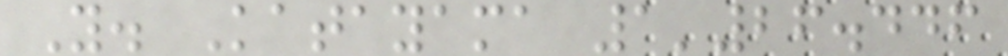Y. Katayama 1'26.446
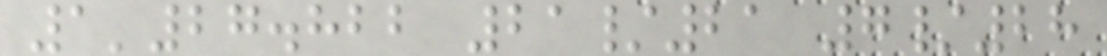1'27.822 21/21 7/28
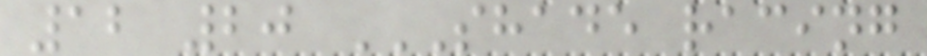12 20 SHADE RACING
